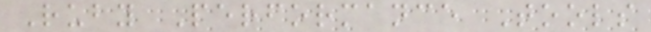Ruby Performance Tools
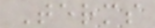Terms
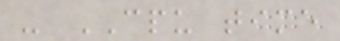- CPU time
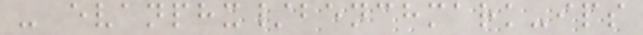- evanphx/benchmark-ips
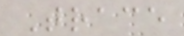Trace
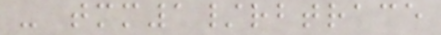- tmm1/rbtrace
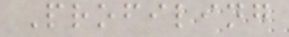Profiling
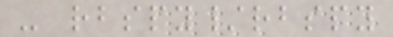- rbspy/rbspy
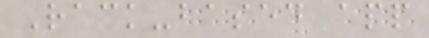Rack-based app
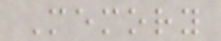Memory
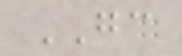GC
